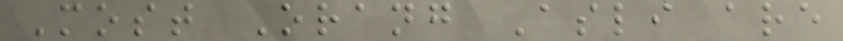Most Orang Asli are
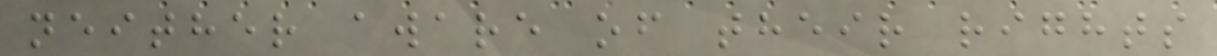neither aware of their rights
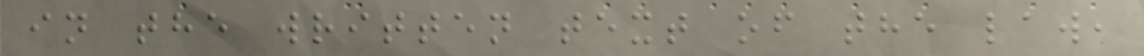in the written text of the law,
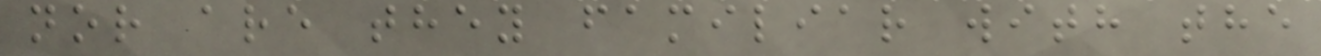nor are they familiar with the
